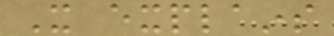It explains
